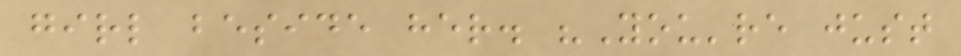girl beside her. "You're just
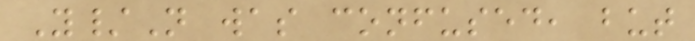Y/N was confused, but
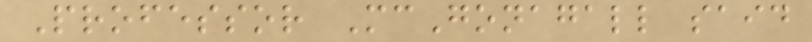Professor McGonagall said
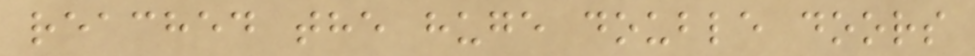reached the huge double doors
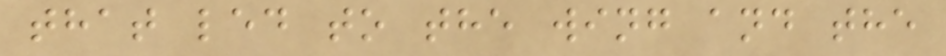that led to the wing and the
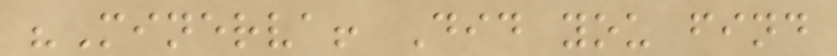"Minerva! Did you find
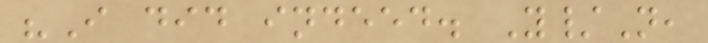"I did indeed. Y/N,
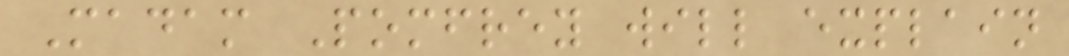Madam Pomfrey will explain
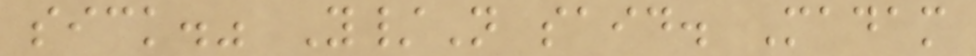sick." Y/N said. Madam
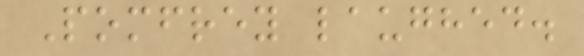Pomfrey laughed.
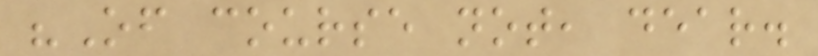"Of course not, dear.
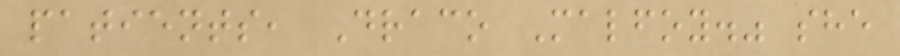patients, Draco Malfoy." she
